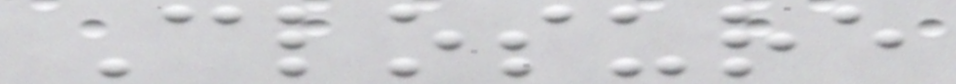Closure
